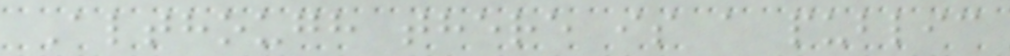Although there is a public
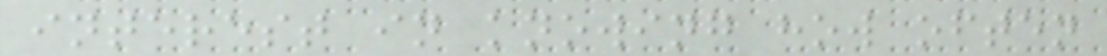interest in knowing how often
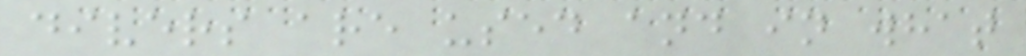divers are used and in what
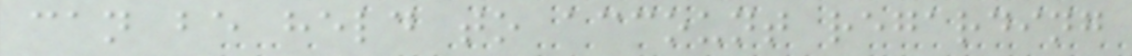can be held to account regarding
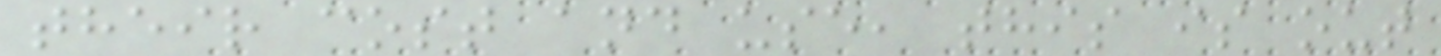their cost and use, this is out
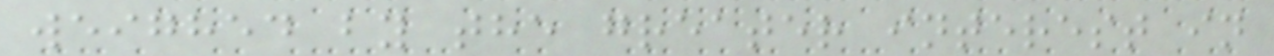weighed by the greater interest in
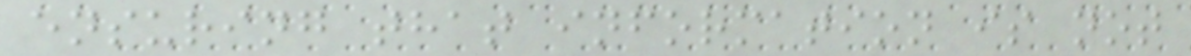ensuring that information is not
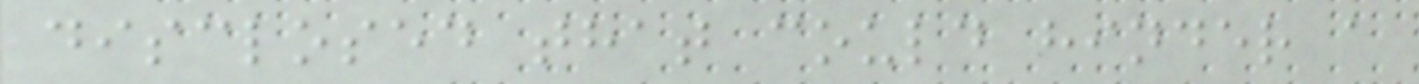disclosed that could hinder a
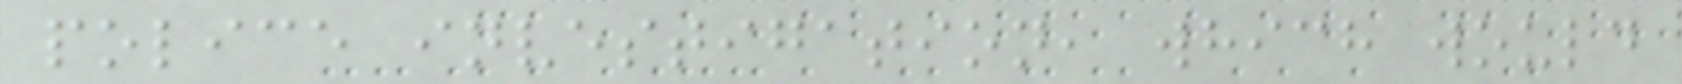police investigation, which would
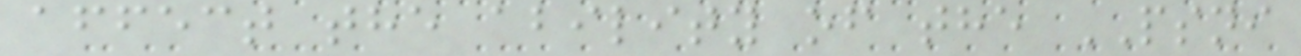affect the ability of the PSNI
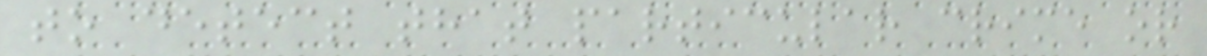to detect that particular crime or
